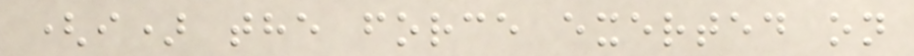(i) the force exerted on
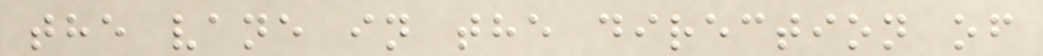the vane in the direction of
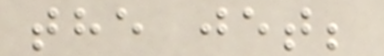the jet;
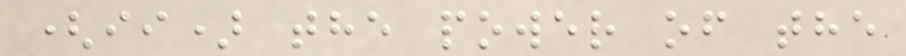(ii) the power of the
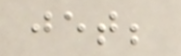jet;
